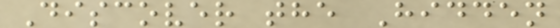Discover the Hidden
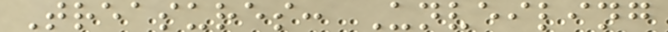Treasures: Unveiling
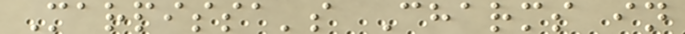Marpissa's Charms in
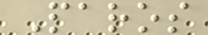Paros
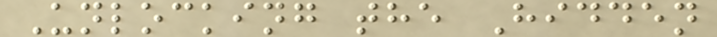Unlocking the Hidden
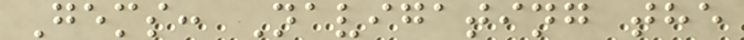Gems: Navigating the
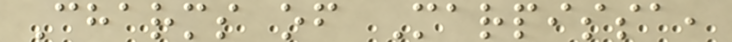Charms of Marpissa,
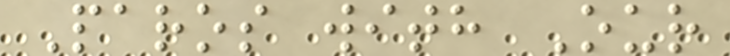Paros with Our
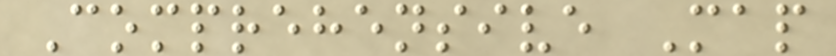Comprehensive Map
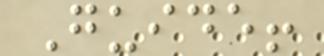Guide!
